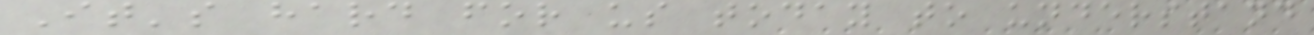It's hard for us today to understand
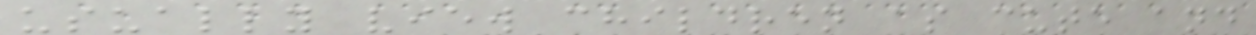usually view children as cute and
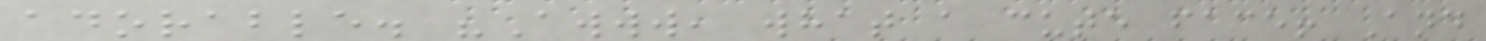adorable. "Awww, what a cute face! And
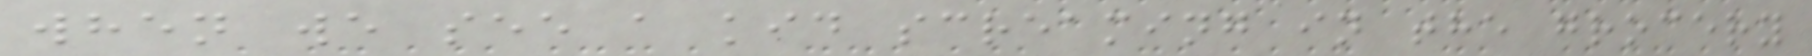when we see a kid screaming in the grocery
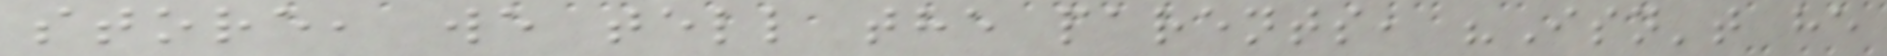store, we tell the parents, "Isn't he
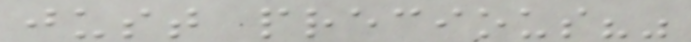just precious?"
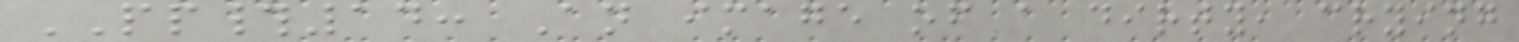PP#14: An image of a dirty, crying
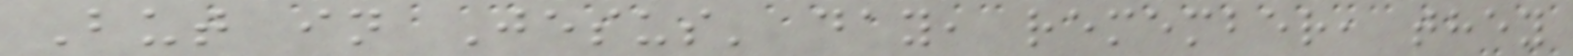But in Jesus' day, remember, they
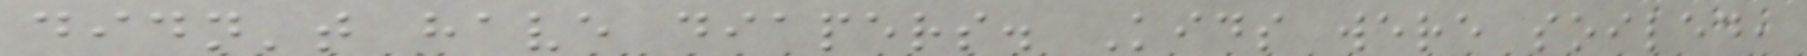didn't have diapers. Kids were soiled,
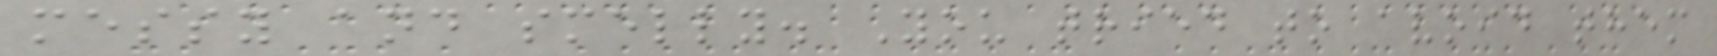messy and smelly. You tried to avoid them
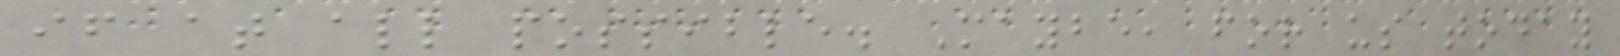if at all possible. Maybe, for us today
